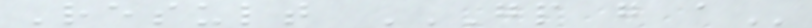Result GP G A
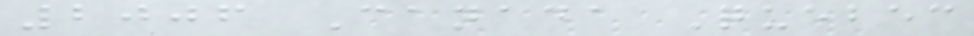2006 Canada Quebec
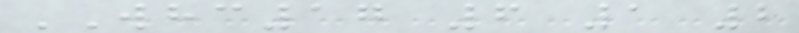WHC17 6 1 2
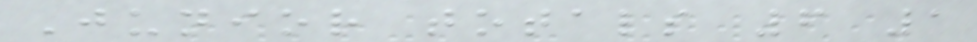Junior totals 6 1
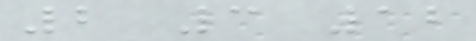2 3 12
